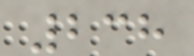238
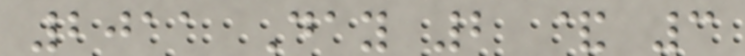2011 Day 2 & 3
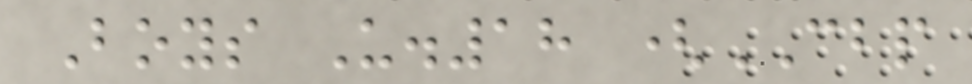Boys U.18 (CBP
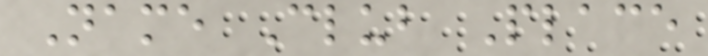Name Club Place
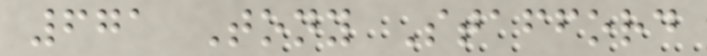671 Tony Stafford
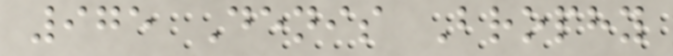975 Denis Brophy
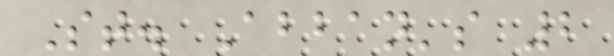St. Abban's 2
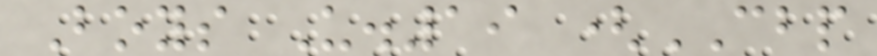Boys U.19 (CBP
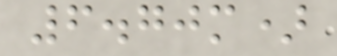6.70m)
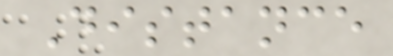Distance
